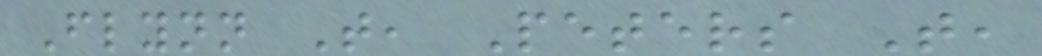Flynn T, Peters T,
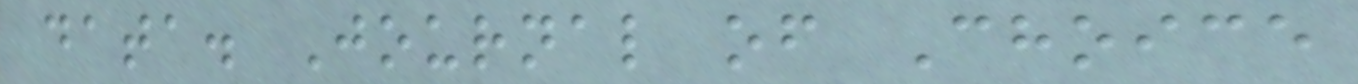data. Journal of Choice
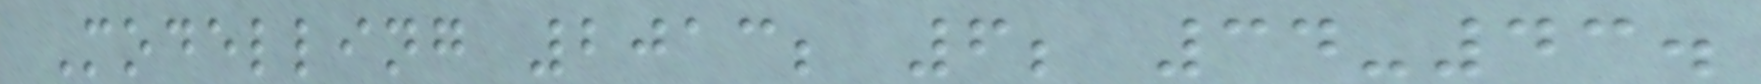Modelling 2013; 6; 34-43.
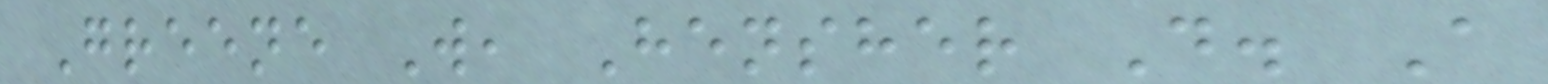Greene W, Hensher D. A
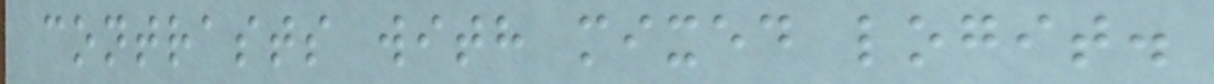contrasts with mixed logit.
